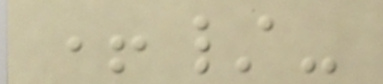+/-
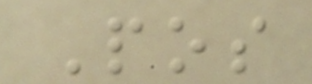Pos
